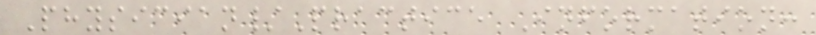Physician/Practice Information:
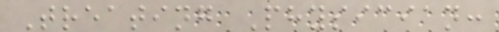Treating Physician:
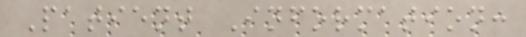Patient Information:
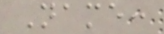Name:
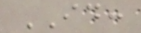ID:
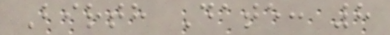Birth Date: 8
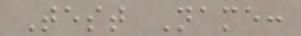Test Name:
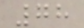78
